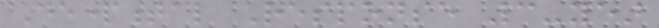Departmental Response 3-year
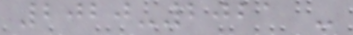2020-2021 -
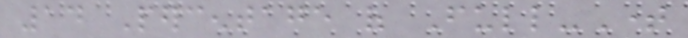14 Percentage of Full-Time
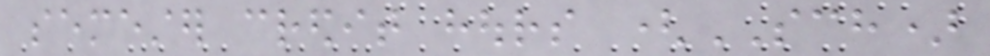semester credit hours (SCH)
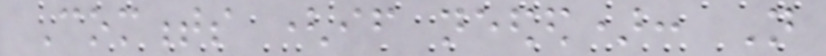Comments (if needed): Not
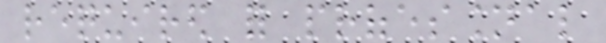required for professional
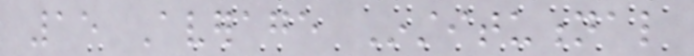15 Average Institutional
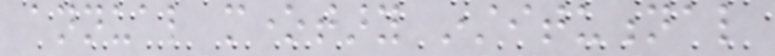annual monetary institutional
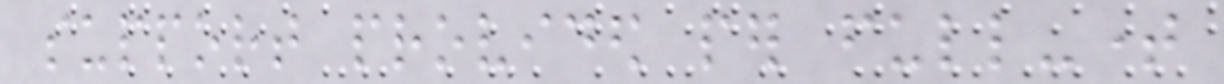support provided per full-time
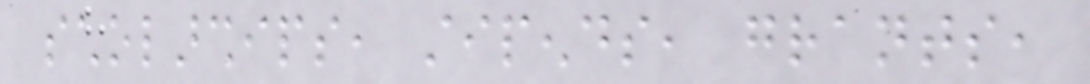scholarships, stipends, grants,
